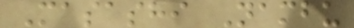Masashi Nambu
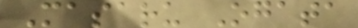Masaru Ogata
